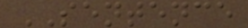SENTENCE
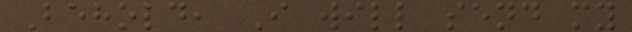Behold, I will send my
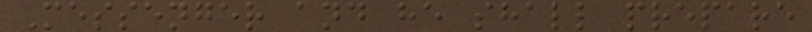Messenger and he shall prepare
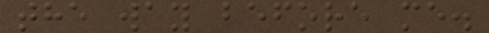the way before me.
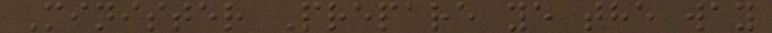Minister Prepare ye the way
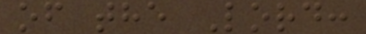of the Lord:
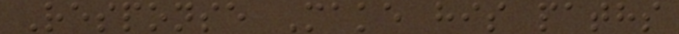Response Make his paths
